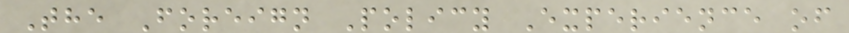The Foreign Policy Experience of
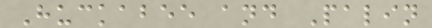Huckabee and Palin
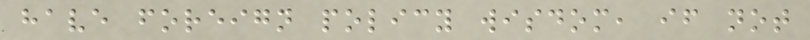have foreign policy wisdom, if not
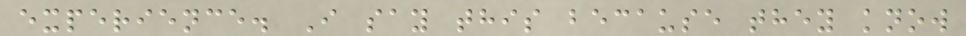experience. I say this because they know
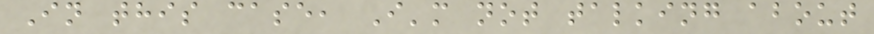In this case, I'm not talking about
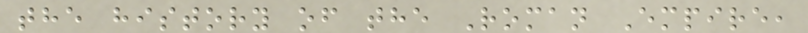the history of the Roman Empire,
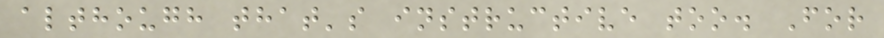although that's instructive too. For
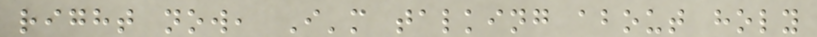right now, I'm talking about holy
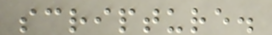scripture.
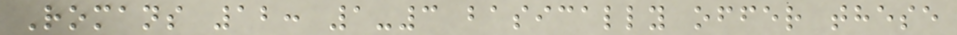Romans 12: 1-3 basically offer these
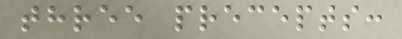three precepts:
